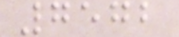7572
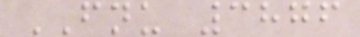FNU 3876
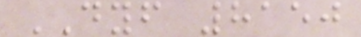DYF 8150
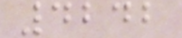4242
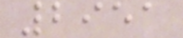2951
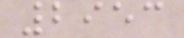2953
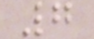7
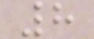8
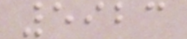5923
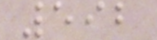592
